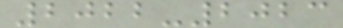2022-2023
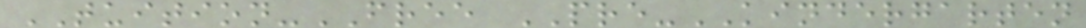TUITION-FREE PRE-KINDERGARTEN
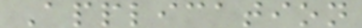Application
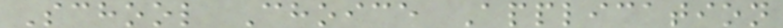School Choice Application
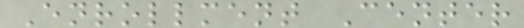Enrollment Center
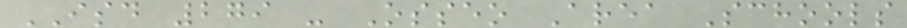ISD 279 - Osseo Area Schools
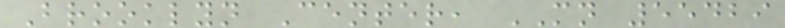Brooklyn Center, MN 55429
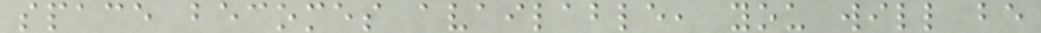space becomes available, you will be
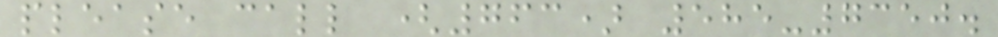please call (763) 585-7350.
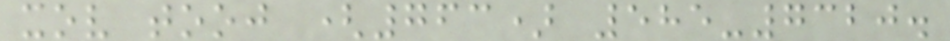xov tooj (763) 585-7320.
